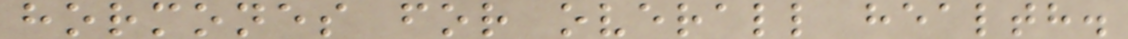hormones for overall health.
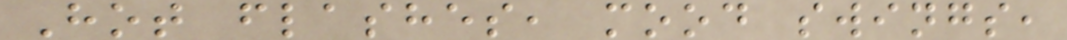Hot flashes, mood swings,
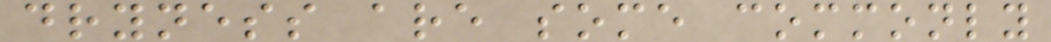dryness are some commonly
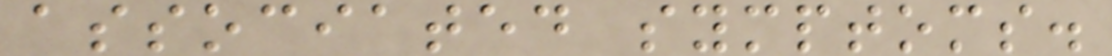associated symptoms.
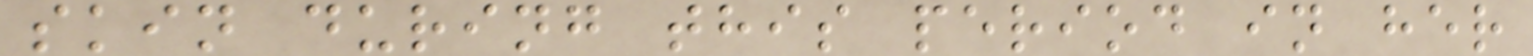skin during this period in her
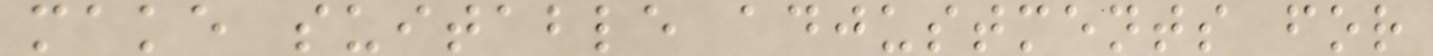make suitable adjustments for
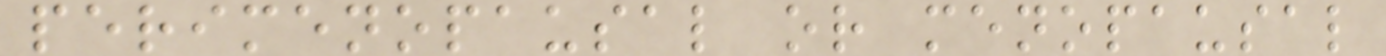perimenopausal or menopausal
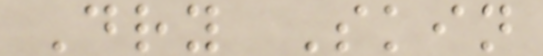Dry Skin
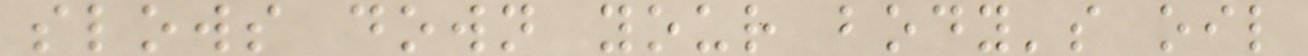slows down your body's oil
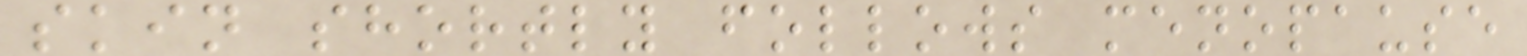skin shortly follows menopause
